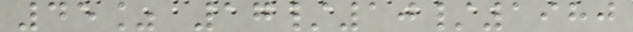45% 17/10/1980
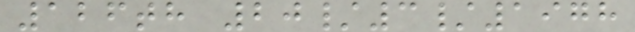126th 20/3/1978
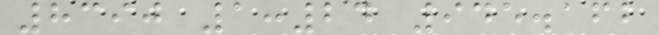8390 1:24 945.162
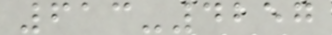613-4257
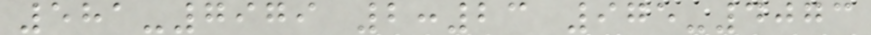581-7979 2:23 975-4073
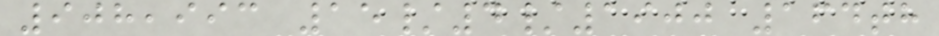908,993 15/4/1900 164th
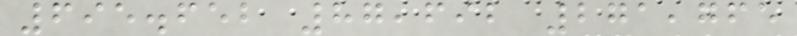695.652 87,692 271,765
